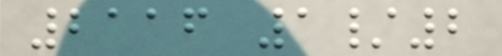2116 1/2
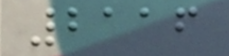2116
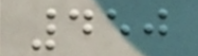450
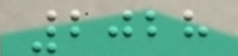2028
